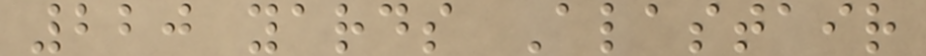220 yards Alastair
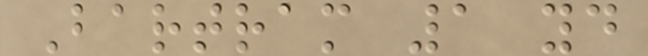Bartram 1 yd
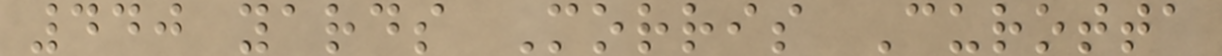440 yards Morris Curotta
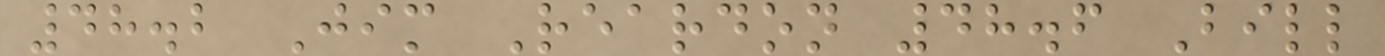48.2 Jim Reardon 48.6 Bill
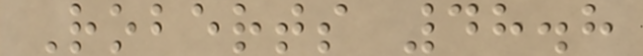Roberts 48.8
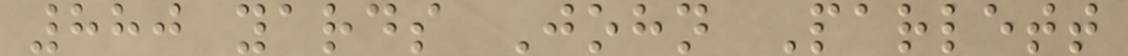880 yards John Parlett
